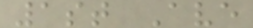1st Ave
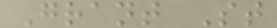Grant St
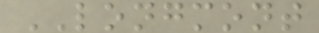LONGMONT
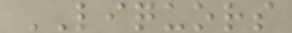LIQUORS
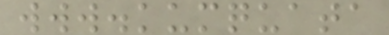www.kumquata
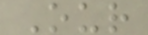Our
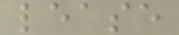lease
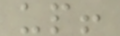up!
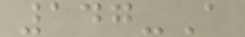147-A
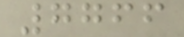7766
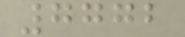7772
